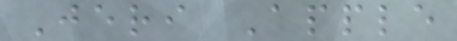Jeri Apple
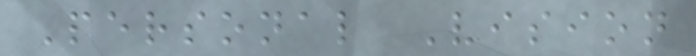Personal Vision
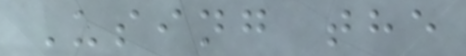Using the
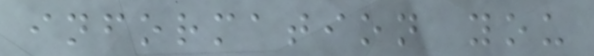information you
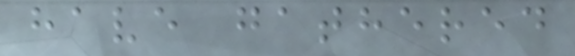have gathered
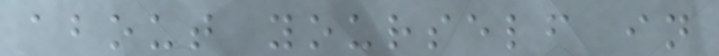about yourself in
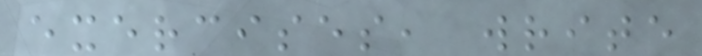exercises, write
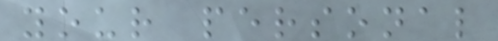your personal
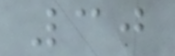30
